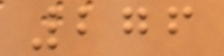276
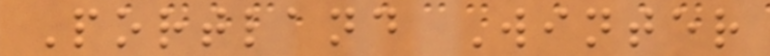Portland Winter
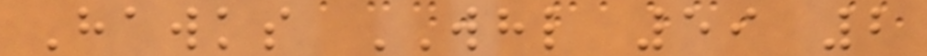Hawks WHL 59 2
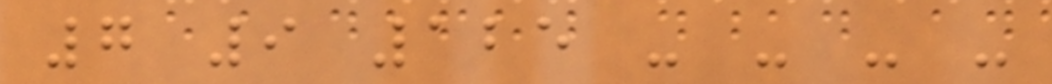7 9 125 - - - -
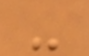-
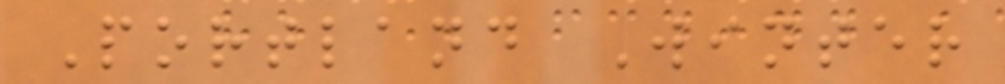Portland Winter
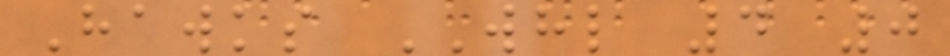Hawks WHL 4 0
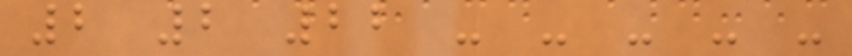2 2 22 - - - - -
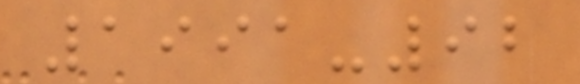1991-92
